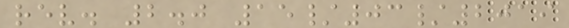rev. 2.0 15/03/2019
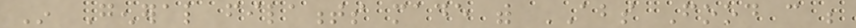In General filaments made with ABS Food can be
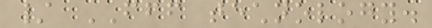/ FFF technology.
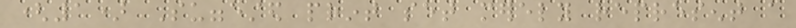(1) Suggested print set merely represent a
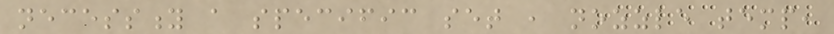necessity a specific set , nozzle temp,
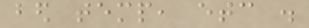bed temp, etc .
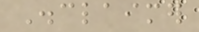Disclaimer
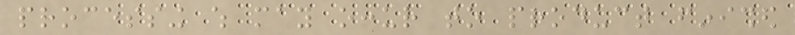processing which may occur to product finished
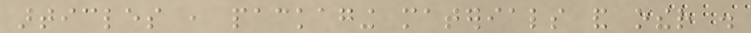articles , packaging materials and other .
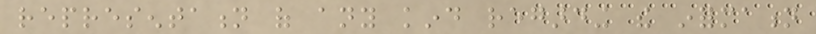representation of any kind regarding the information
